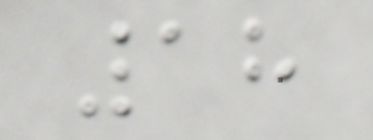18
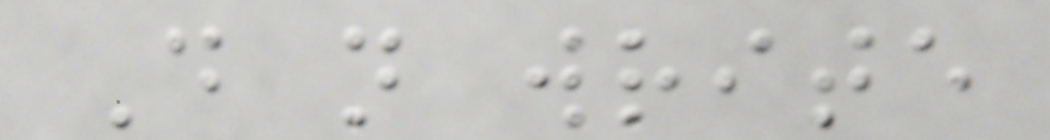Do not write
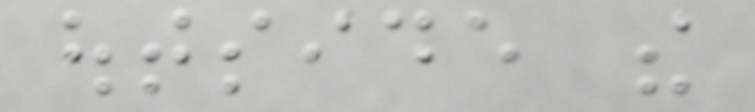outside the
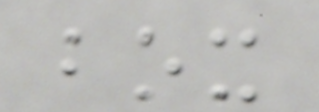box
